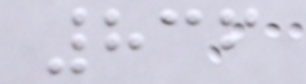836
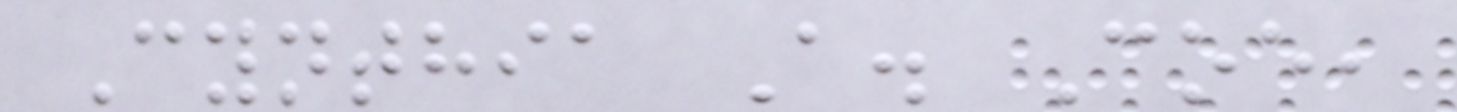Cynthia A. Coe,
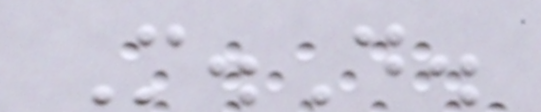M.D.
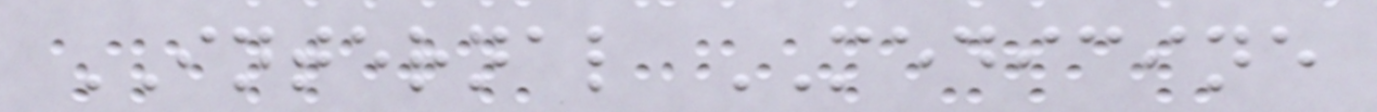INTERNAL MEDICINE
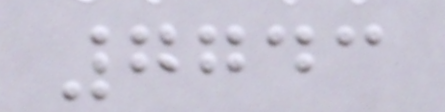7743
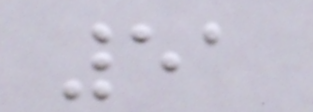51
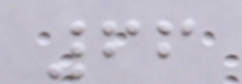66
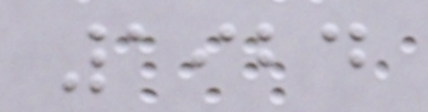1924
